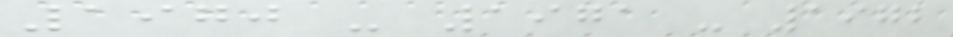1970 - 1971 - 1972
